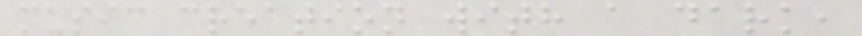music creation with a dark,
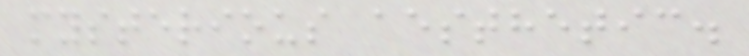mysterious aesthetic.
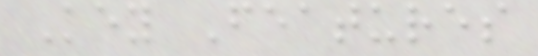Key Features
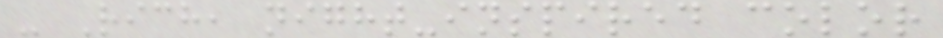- Rich, night-inspired color
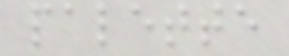palette
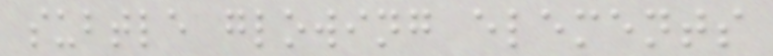subtle glowing elements
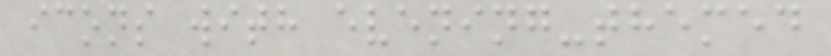icons with evening-themed
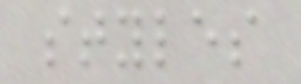styles
